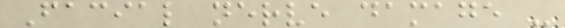Facial nerve damage -
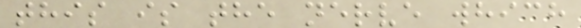this is the nerve which
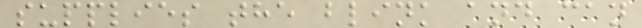supplies the blink and can
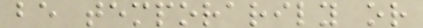be temporarily or
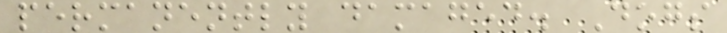permanently damaged. Dogs
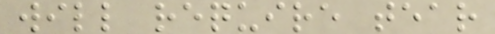will require tear
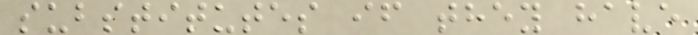substitutes if they have
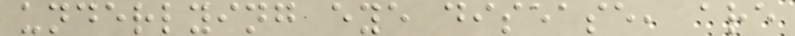underlying eye disease, are
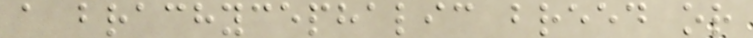a brachycephalic breed or
